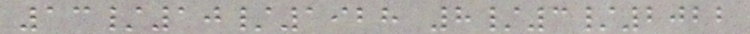13/10/1928 8/3/2022
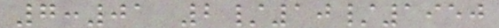7:01 2/10/1950
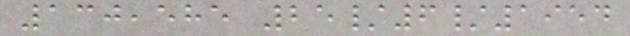130,585 25/6/1954
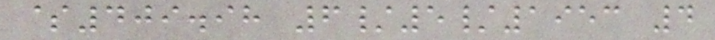$409.98 6/5/1953 4
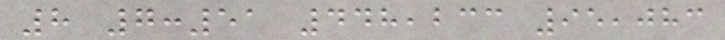8 7:51 448,233 95,083
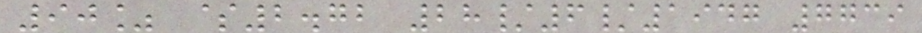90% $2.72 28/6/1947 7739
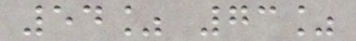54% 73%
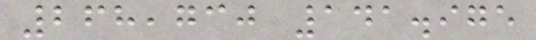268,730 141.975
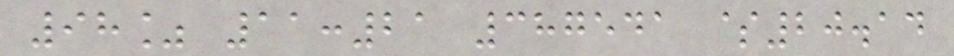98% 11:21 387541 $20.14
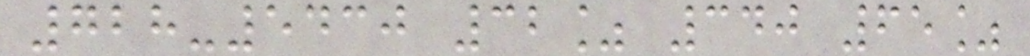728-5430 32% 340 65%
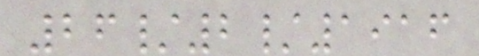26/2/1916
